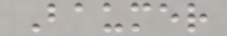Baumer
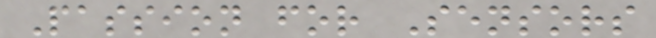Passion for Sensors
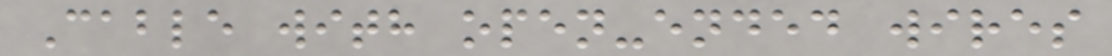Cable with open-ended wires
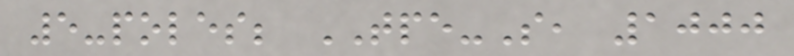5-poles; TPE-S, 1000
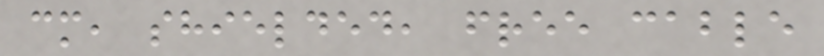cm, shielded, free cable
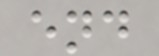end
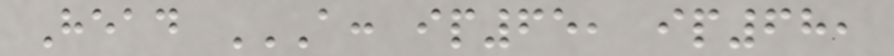Head A: IP65, IP68,
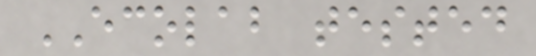ECOLAB tested
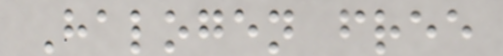Halogen free
